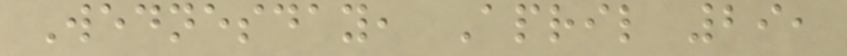Wednesday, April 29,
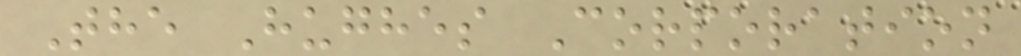The Hughes Corporation
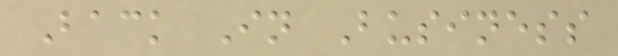Back In Business
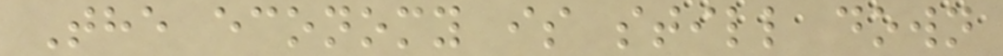The economy is still down
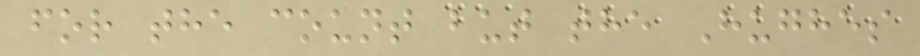for the count but the Hughes
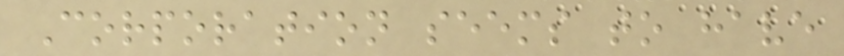Corporation seems to have
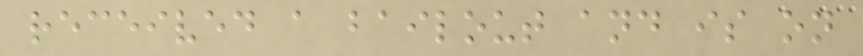received a bailout and is on
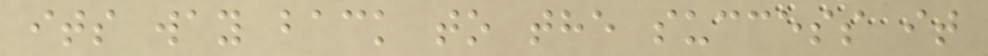its way back to the success it
